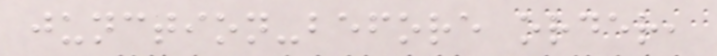junction-before order,
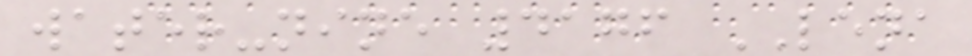water-nine 4176 LENA
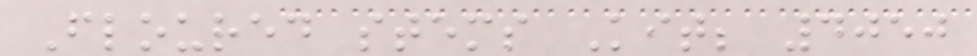Floured stems Kit; 4050
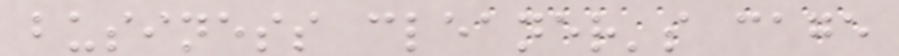business cleaner's cage
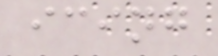icing
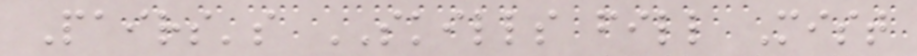Pairs's SKILLS fill Mist
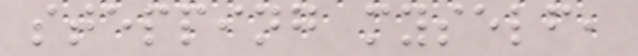stepping myself,
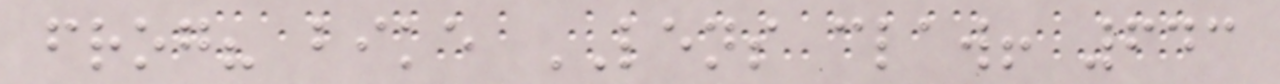frog? bike LENS claw! 643
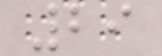29
